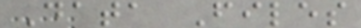Data Files
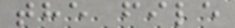the file
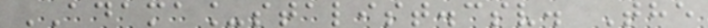ADAMA_stalist.csv. The
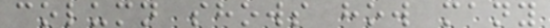column shows how many
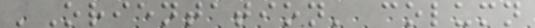'Orientation' column
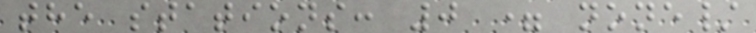the stations: 0 = none/
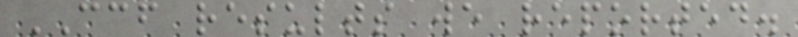CCF results we reported.
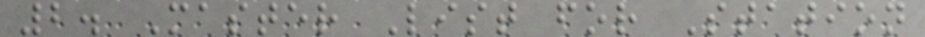2. Master List for Station
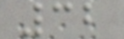32
